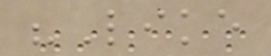"Like
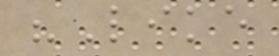"Like
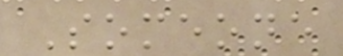Someone
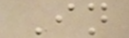In
